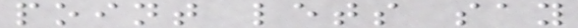point lets say
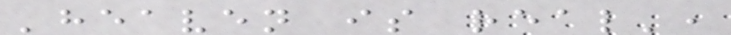'heaven is real',
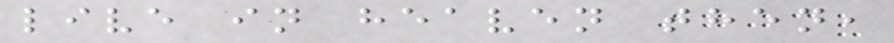live in heaven then,
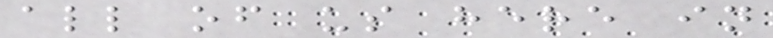all of us here in
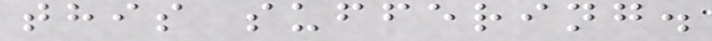this suffering.
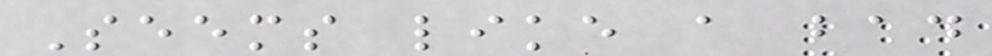Seems like a bad
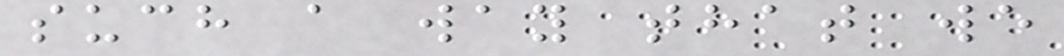such a way that we
